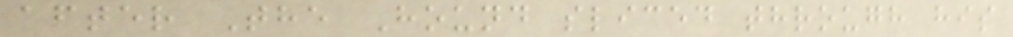after The Hound sliced through his
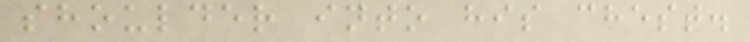shoulder into his chest.
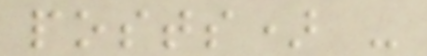posts) -
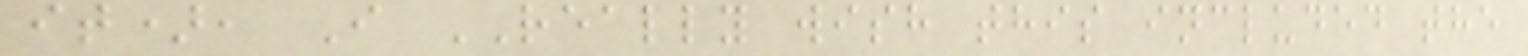it), I REALLY wish this included the
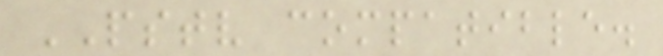PSTV compatible.
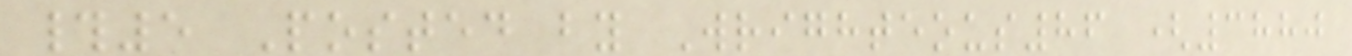#5 Posted by Wrighteous86 (3880
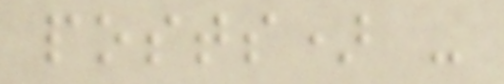posts) -
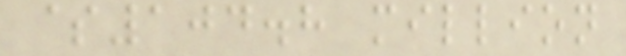$104.8 million
